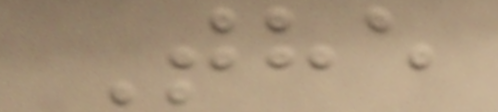The
